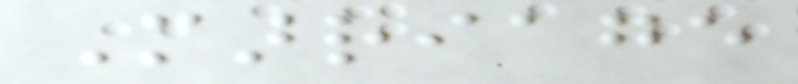Marriage
